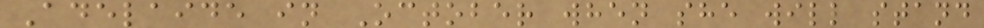Adelaide in October when she will stand
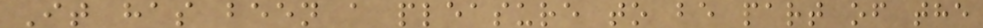It has been a pleasure to be part of the
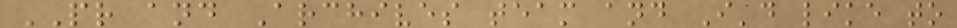PR and Archives team and I'd like to
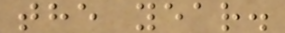the year.
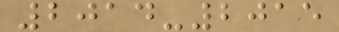2014-2015
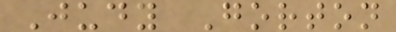Judy Gorton
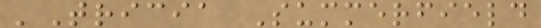'Tricia Summerfield
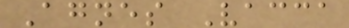Agnes Vacca
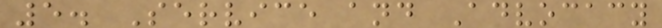5. Service and Advocacy
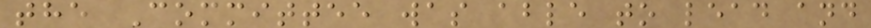the Committee was able to lead and
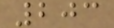203
